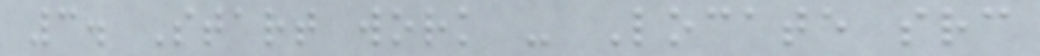3. Start work - Locate src
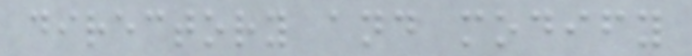directory and modify
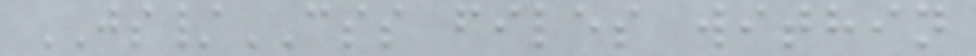JS/CSS files within
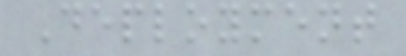Deployment
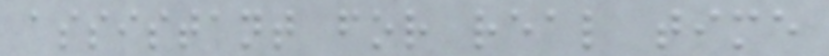assistant for real time
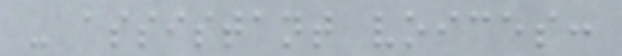- assistant voices:
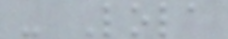- Lola
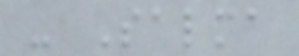- Salma
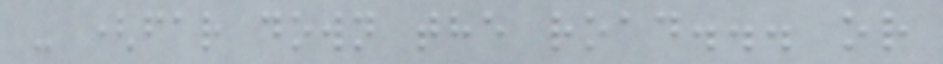- (far down the road... or
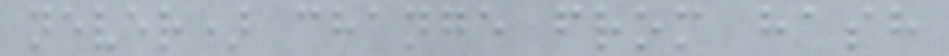never) change from hash
